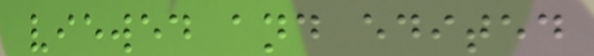viewed and edited
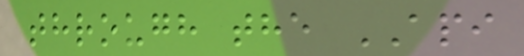through the API
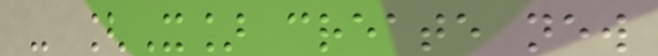- [X] create new
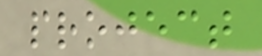project
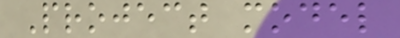Project model
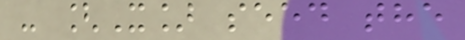- [X] seed the
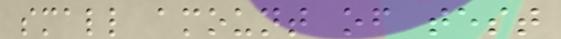small amount of test
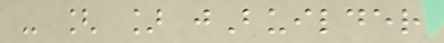- [ ] jBuilder
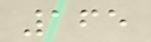165
